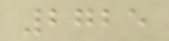2725
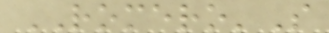ROMERO'S
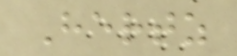Hertz
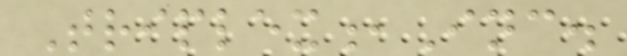Triplex,Inc.
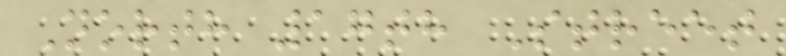North 17th Street
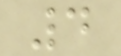4
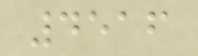4516
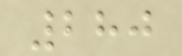280
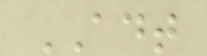ADT
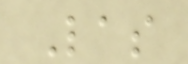Las
